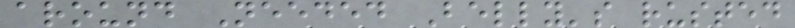around Needed Belly's rusted
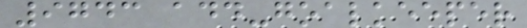9743 add-goalkeeper
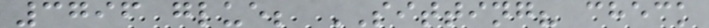3796 glue; SITTING? check
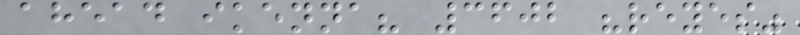ahead ikenna? 3602 "reyes"
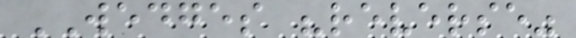WEDGES "reverse"
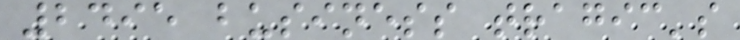2495 business tragic's
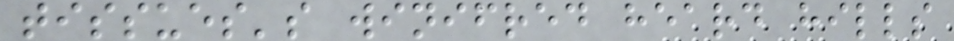tissues's winifred heard hills
